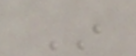In
